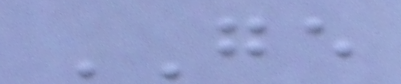GE
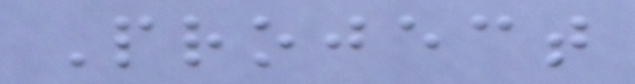Project
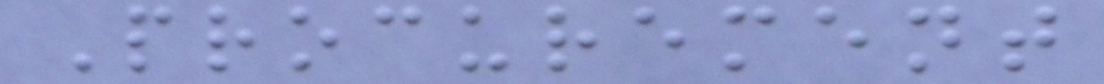Procurement
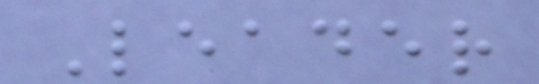Leader
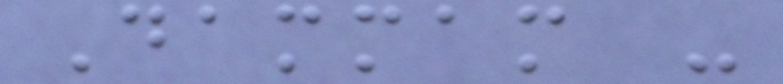Dammam -
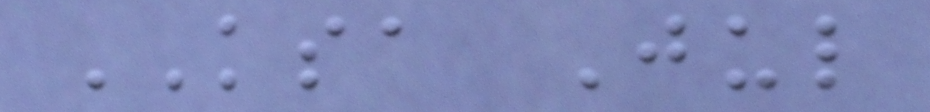KSA Jul
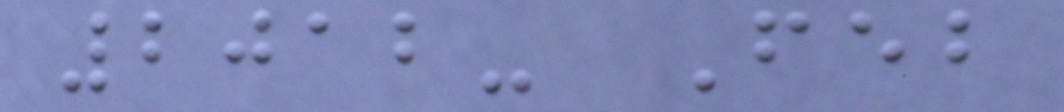2012- Feb
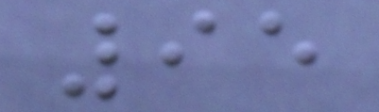95
